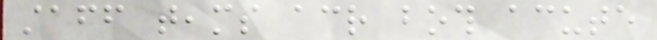staff teams across both acute
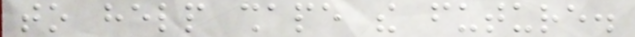to help shape the future.
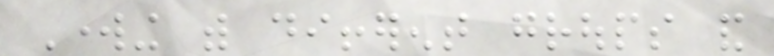Working with different groups and
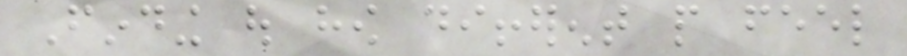Finding out how different people feel
